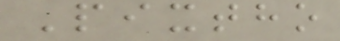Pixtho
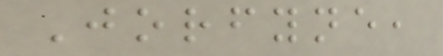Jorfyne,
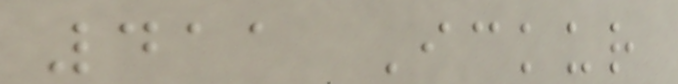411 Ickur
